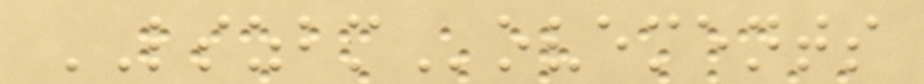LSZBMovements
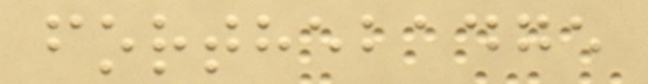forthebadge
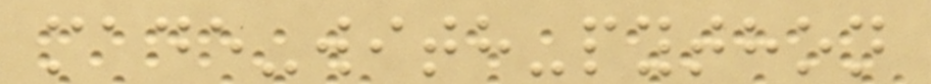made-with-python
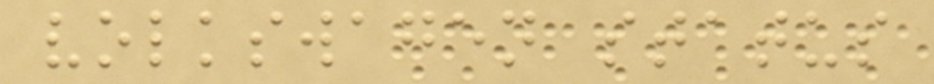volkswagen status
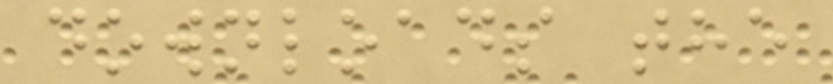downloads the
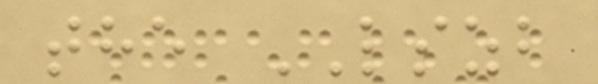the LSZB
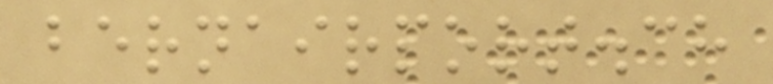bernairport.ch
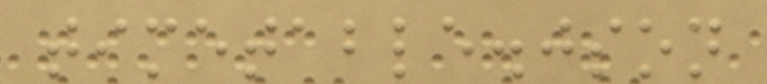timetable.json
